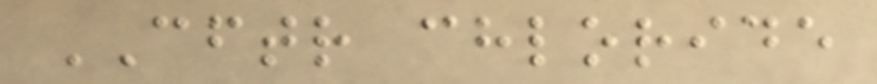CFTR chloride
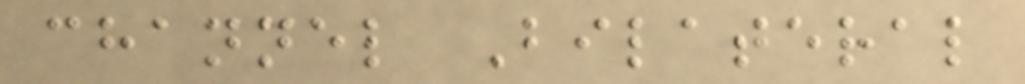channel Bilateral
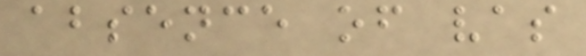absence of vas
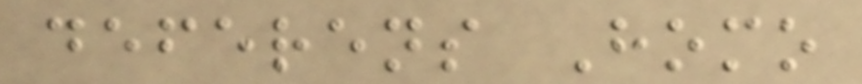deferens Homo
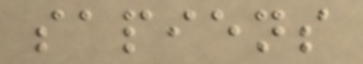sapiens
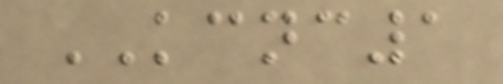KCNC1
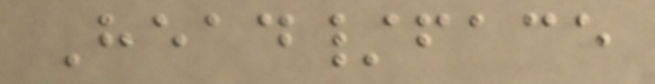Head/face
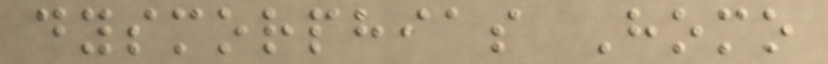dysmorphias Homo
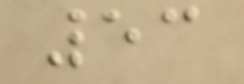53
